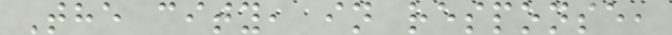The city, in response,
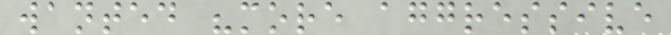wanted "more aggressive
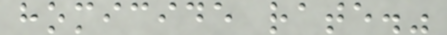homicide rate."
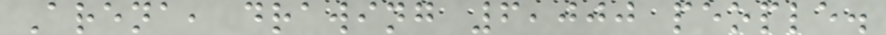Arena, drawing 6,000 people.
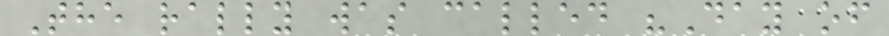The rally was called "Day of
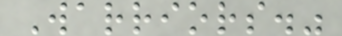Warriors."
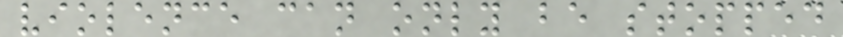violence can only be stopped
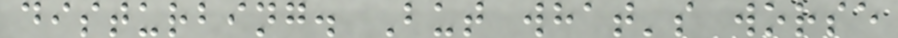disturbing. But what's worse
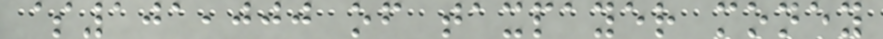$101,000 of taxpayer money
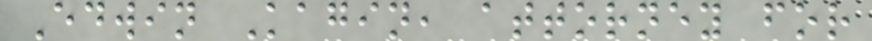Edwin Kagin, attorney for
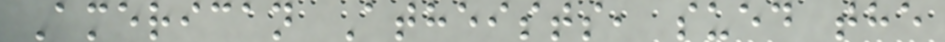American Atheists, sued the
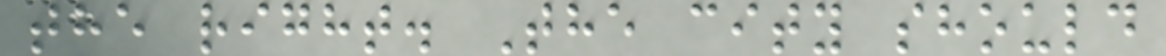the right. The city should
